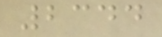2344
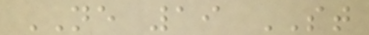NE 19 ST
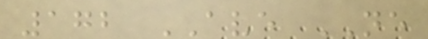172 AVE NE
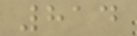814
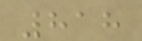818
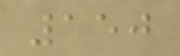150
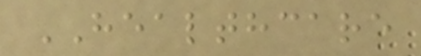HEALTHCARE
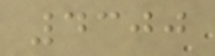4300
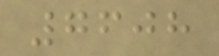7608
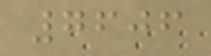7606
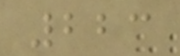223
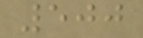500
